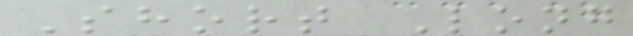Short Long
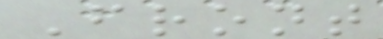Front
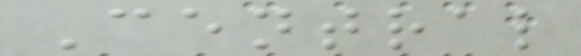Central
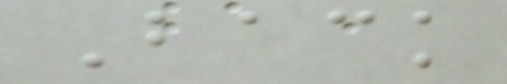Back
